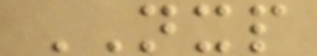NXP
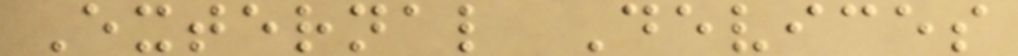External Devices
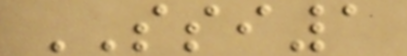SSI1
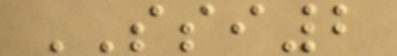SSI2
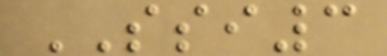SSI3
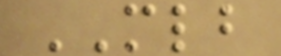MLB
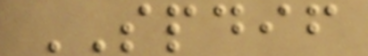SPDIF
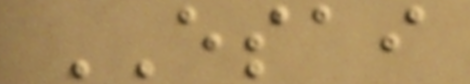ESAI
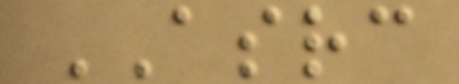ASRC
